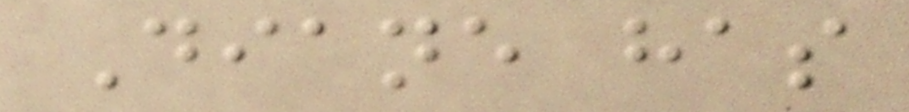Diane has
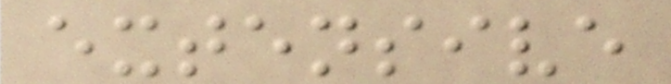extensive
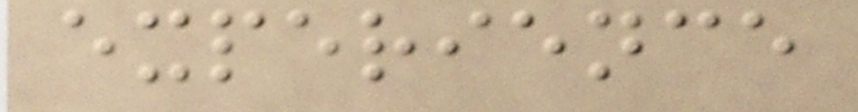experience
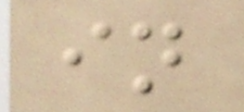in
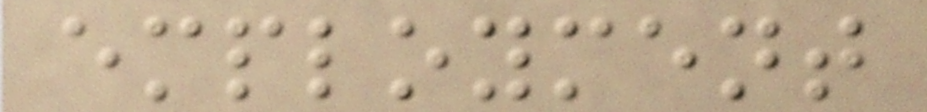employment
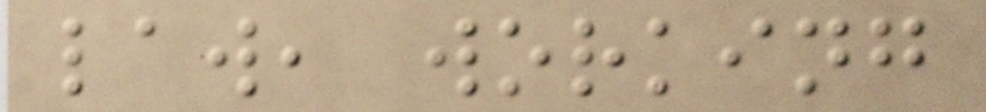law, working
